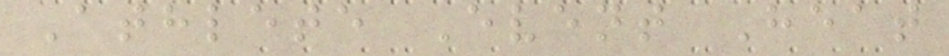Athlete Event Heat
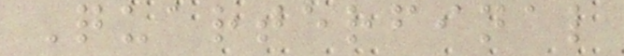Quarterfinal
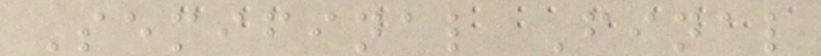Semifinal Final
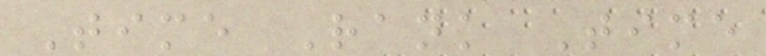Time Rank Time
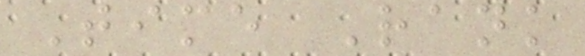Time Rank
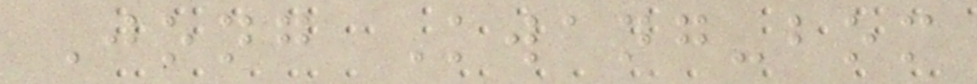Jong Kwang-bom
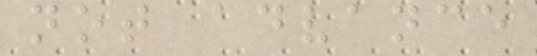not advance
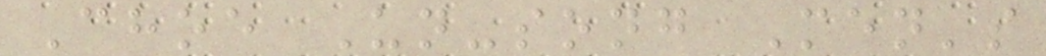Choe Un-song Men's
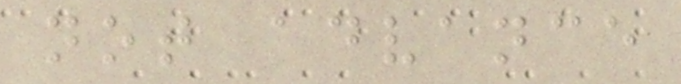not advance
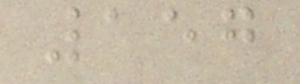157
